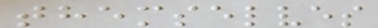themselves
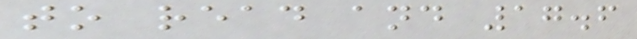to read and 17.6
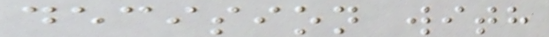decision with
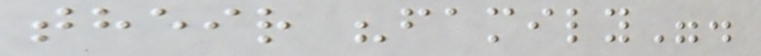their "family".
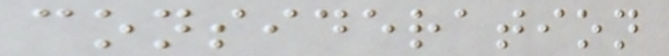consideration
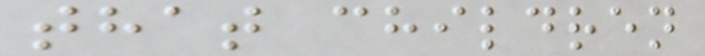that children
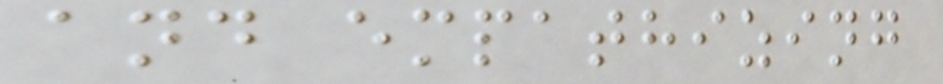and empathizing
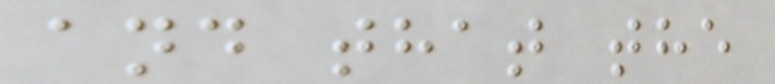and that the
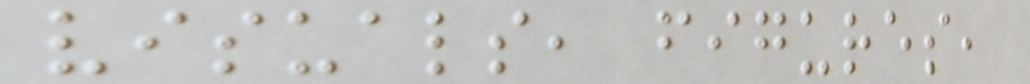visuals, figures,
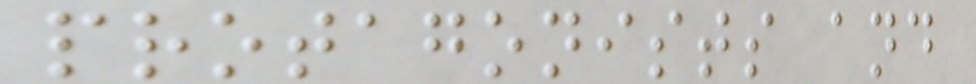protagonists and
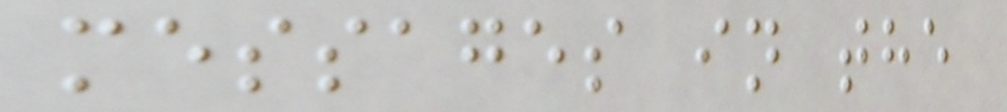messages in the
